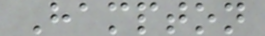Hampton
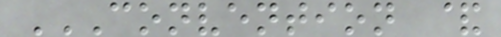CONVENTION &
